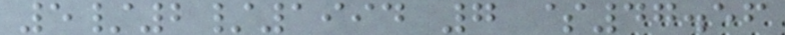5/2/1994 7 $47.56
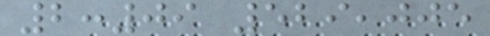2:09 529,005
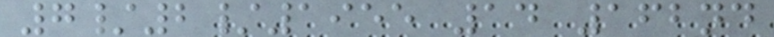7/2/1955 14 162nd
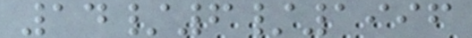14/6/1996
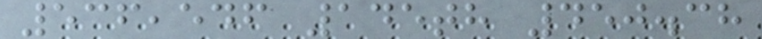536,546 145th 450.38
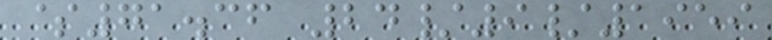$71.36 24/9/1959
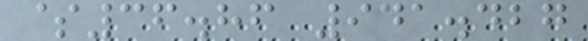$36.86 941.427
